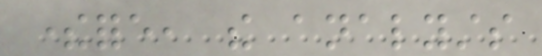therefore, the analysts
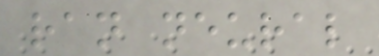ran neural
